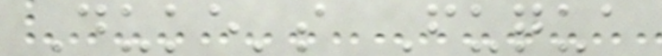Duke's Fuqua
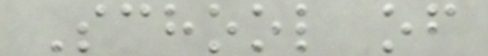School of
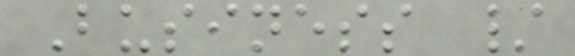Business /
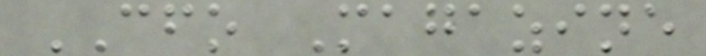CFO Magazine
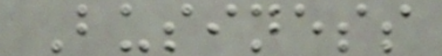Business
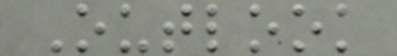Outlook
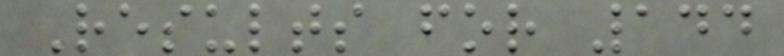Results for 144
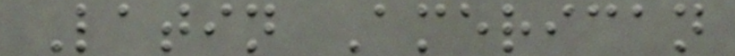Latin American
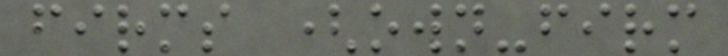firms (own-firm
